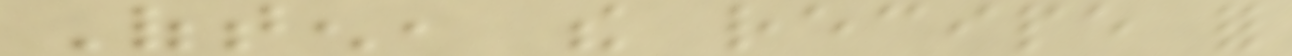Often, the recipe for
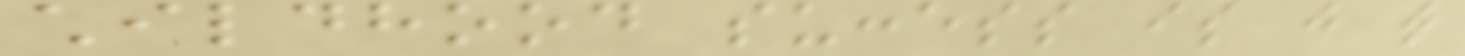childhood success is just that
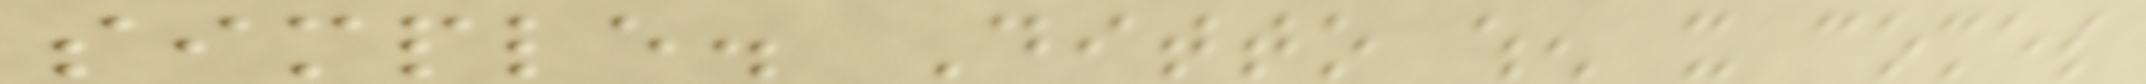simple. Ditto when it comes
